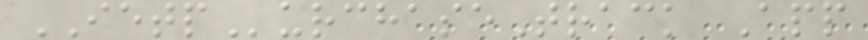IETPurchaseTrack App
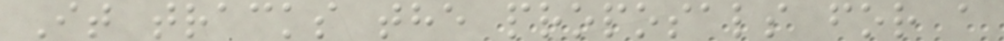It tracks the proposals for a
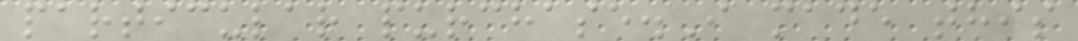particular purchase.I made this
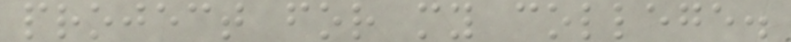project for my college.
